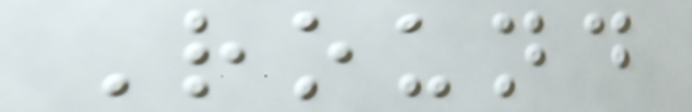Round
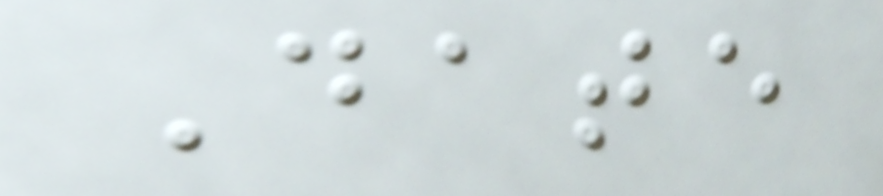Date
